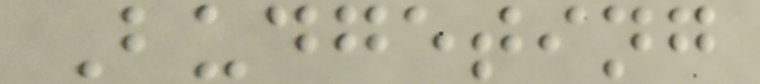Budgeting
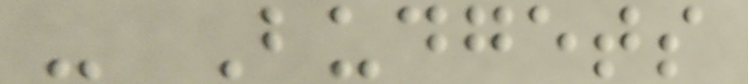- Budgets
